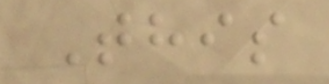This
